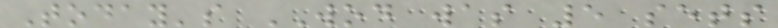Today's WOD was 5 sets
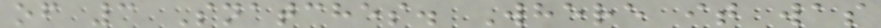of 3 Snatches. Where it was
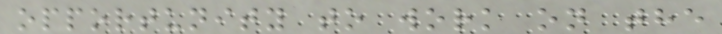opportunity to work on the
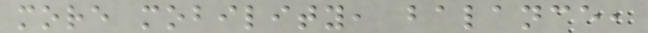more mobility, balance,
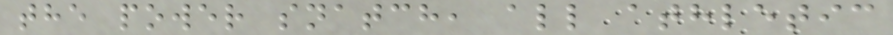the power snatch, all athletic
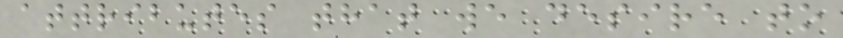attributes that we desire to
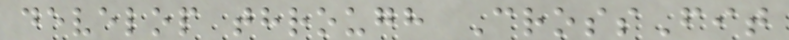develop through CrossFit
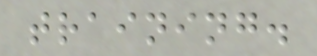training.
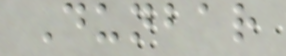Dunbar
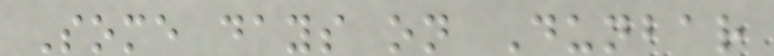Some days on Dunbar
